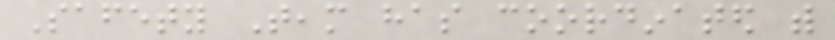Safety Team has coordinated with
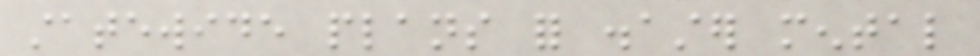statewide plans for disaster mental
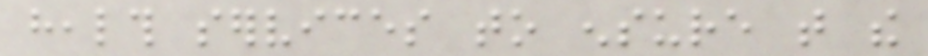health services to ensure that the
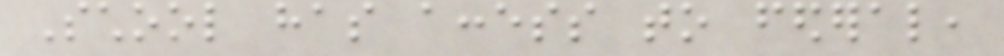School has access to federal,
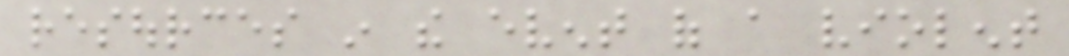resources in the event of a violent
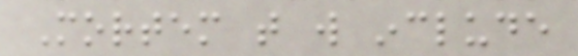Mortem that will include
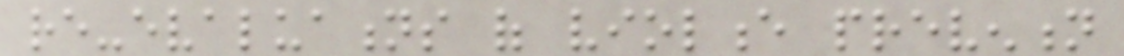re-evaluations of violence prevention
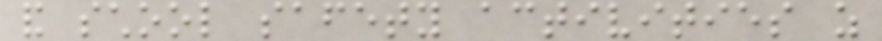and school safety activities as
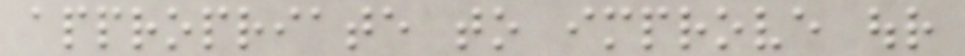appropriate to improve our
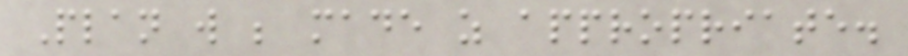Plan will be made as appropriate.
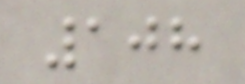108
